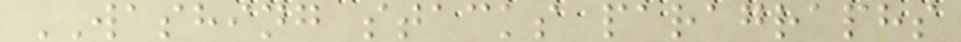WASHING stacks paragraphs
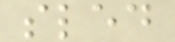sled
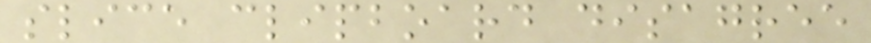slice clipboard disagree
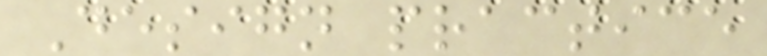Design practice
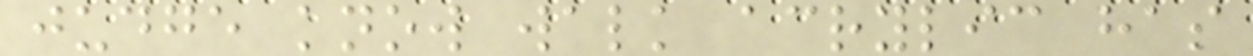judge know walk acrylic has
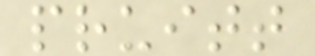pruitt
